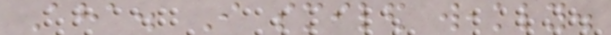Aha. I smiled weakly.
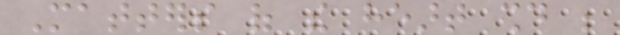Matters of the heart should be
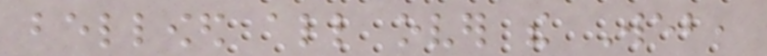bellowed all over the Web,
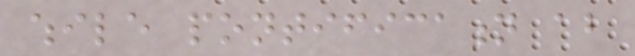while pontification about
